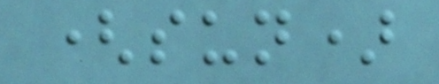(sun)
